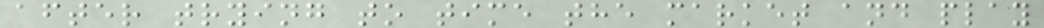after trying to time the market and play
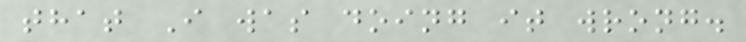that I was doing it wrong.
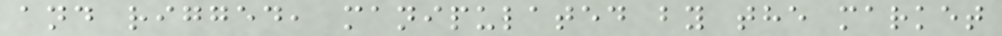and rigged, manipulated by the market
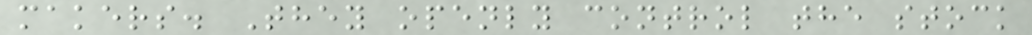makers. They openly control the stock
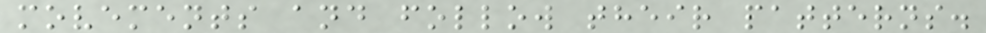movements and follow their patterns.
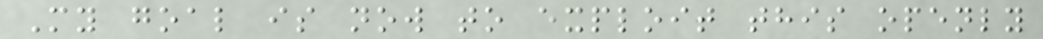My goal is now to exploit this openly
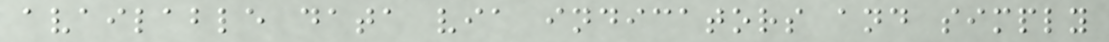available data via indicators and simply
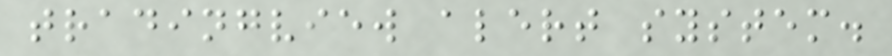tradingview alert system.
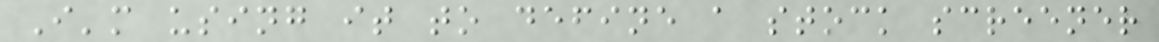I'm using it to define a stock screener
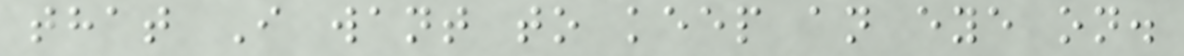that I want to keep an eye on.
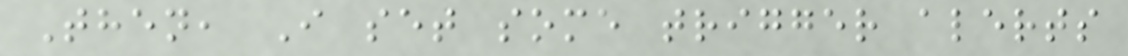Then, I set some trigger alerts
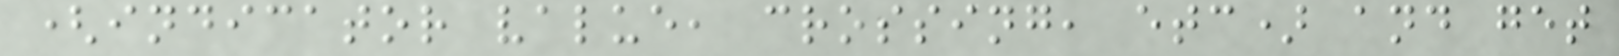(indicator value, crossing, etc) and get
